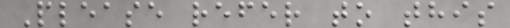Please refer to this
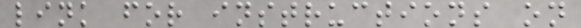link for instructions on
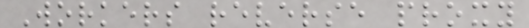Workers reverse proxy
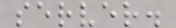server.
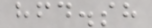hfd.sh
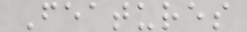Features
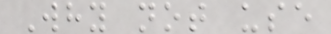Why not use
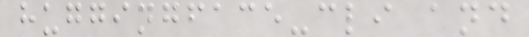huggingface-cli and
